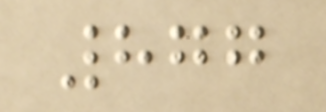877
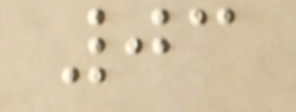03
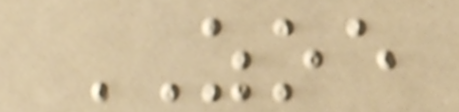ZOE
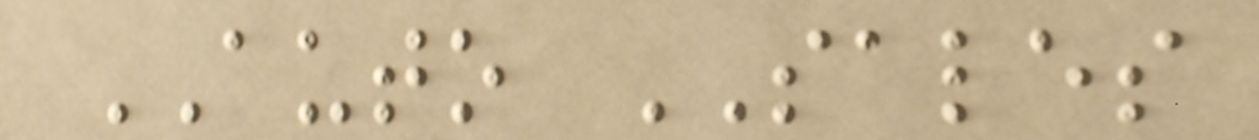AUTO SALES
